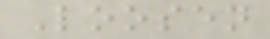Loosen
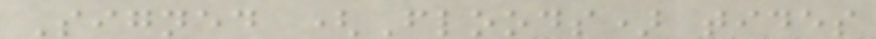Signed (Floods) tides
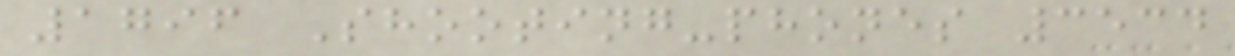1796 Shooting-phones 3534
